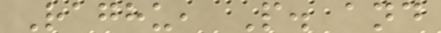Raghu, P. and
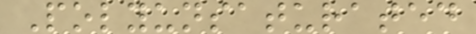Polyunsaturated
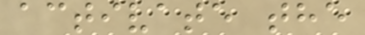activate the
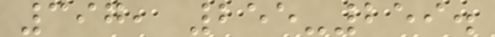397, 255-259.
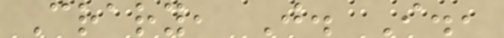Crary, J. I.,
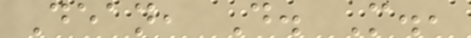Dean, D. M.,
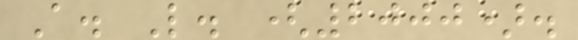A. L. (2000).
